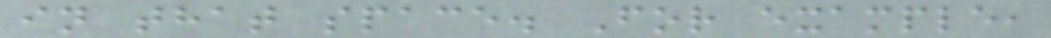in that space. For example,
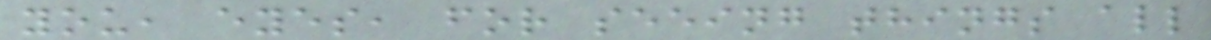you, eyes, for seeing things all
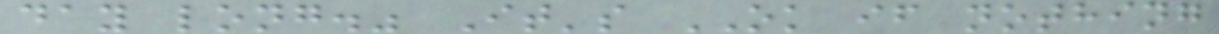day long." It's OK if nothing
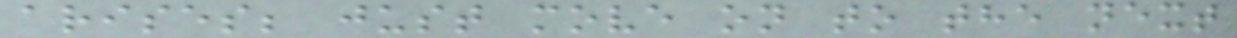arises; just move on to the next
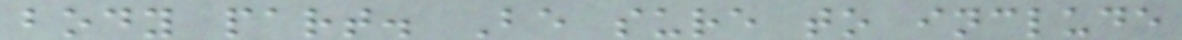body part. Be sure to include
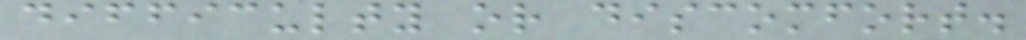difficulty or discomfort.
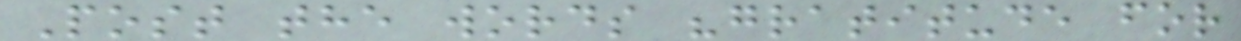Post the words "gratitude for
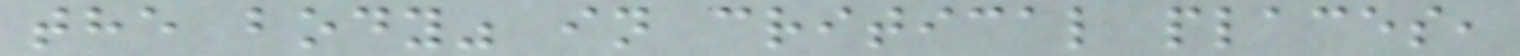the body" in critical places,
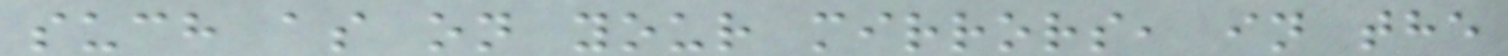such as on your mirrors, in the
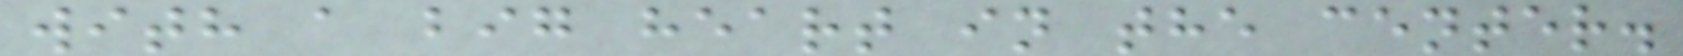with a big heart in the center.
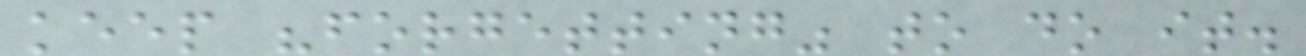keep "forgetting" to do it.
